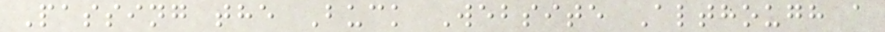Passing the Buck Website Although a
